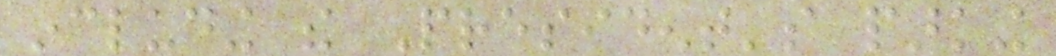including the President's parking
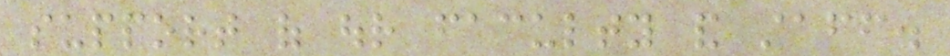support of our faculty and staff.
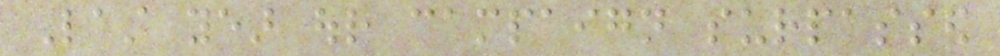Last year our campaign surpassed
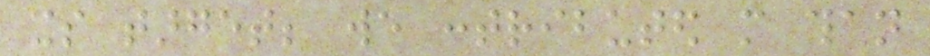its target; we contributed more than
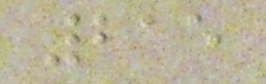215
